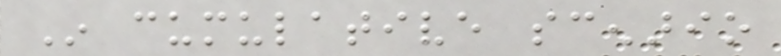In cumulative scenario
